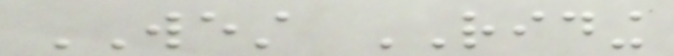WEST RIDING
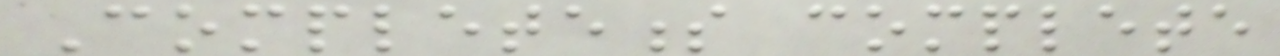Completeness complete
